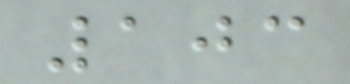103
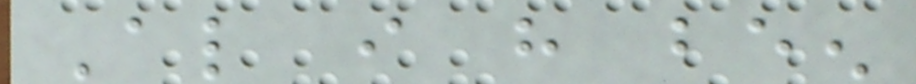Also i have been
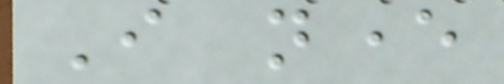I never
